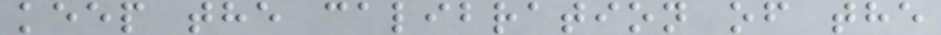keep the calibration of the
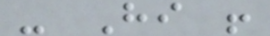- Hi !
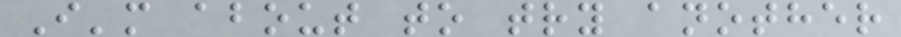I'm about to try another
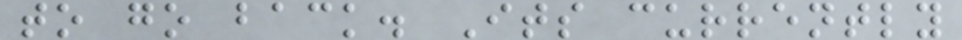to go back. Its currently
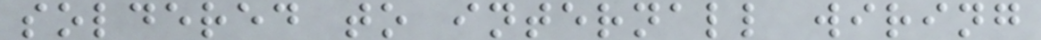soldered to internall wiring
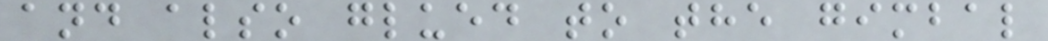and also glued to the gimbal
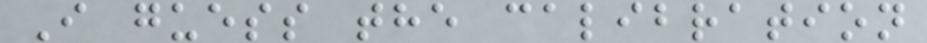I guess the calibration
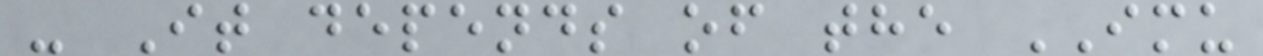- It depends of the IMU
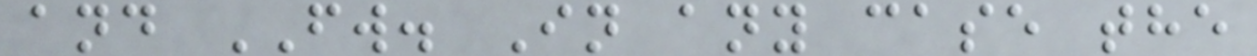and FW. In any case the
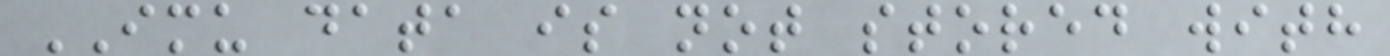IMU data is not stored with
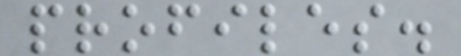profiles.
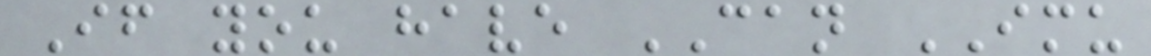If you have CAN IMU
